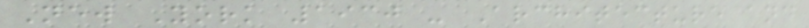New York 1930 - Architecture and
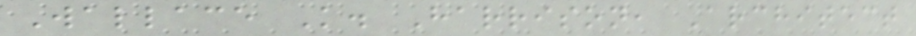Wallace K. Harrison, Architect
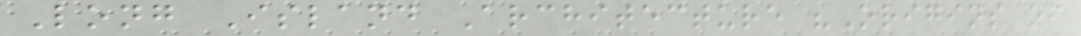Long Island Architecture "Origins of
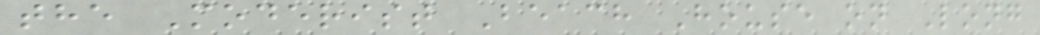the Moderist Beach House on Long
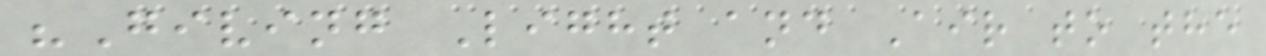"Giving Light and Air to the
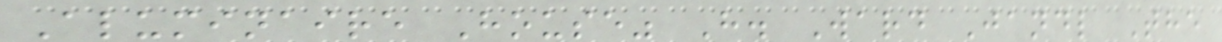Aluminaire House" H. Ward Jandl The
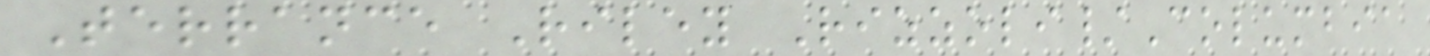Terrance Riley Rizzoli/Columbia
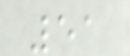51
